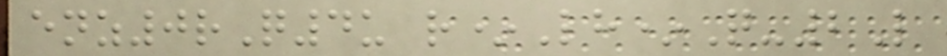enz0rQ4u r*Lh*Q-2L
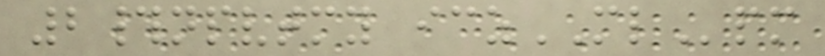2#npvtmy iczMLpm
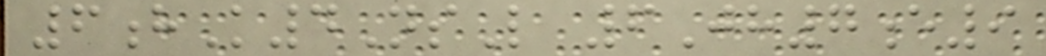6hK4NsL 6Jh7e9
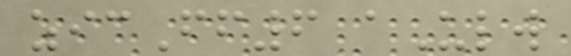zicFf6 aUlw
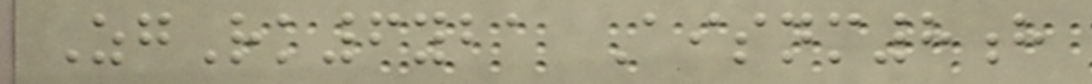ZgRk6yba Aisnm8h
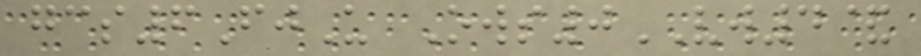gcs6FjU Ows0VW4&
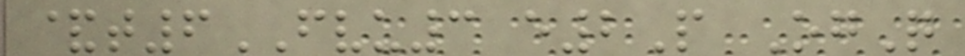&t6FVU3 e2P OgQ
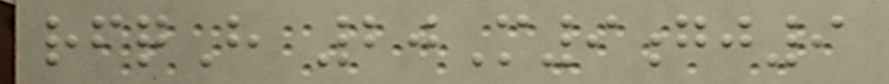rfqH 20M9gj9
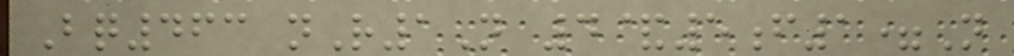Bq463 nR1N 4&5f1=N
